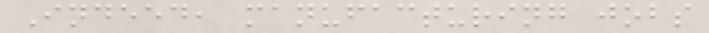Indeed, manufacturing jobs
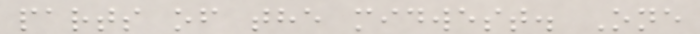parts of the midwest. One
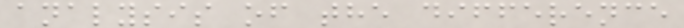analysis of the difference
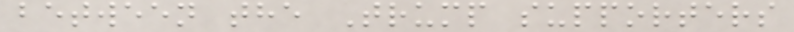between the Trump supporters
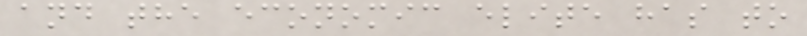and the economic elite has to
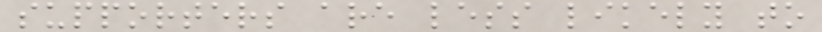supporters are less likely to
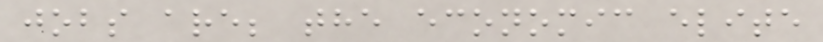jobs are; the economic elite
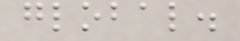global.
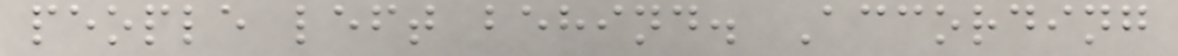people left behind. According
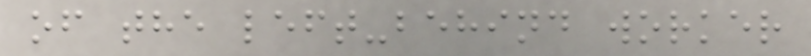of the left-behind worker
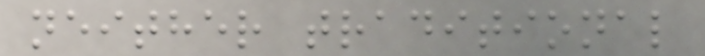neither traditional
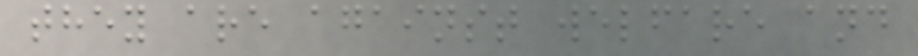they are against welfare and
